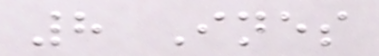8 Ines
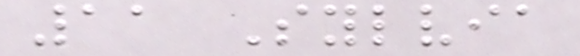11 Sylvia
